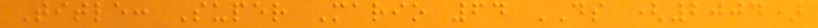Title: Super Mario 64 DS (2004)
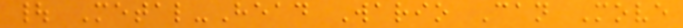| Metal-Head Wario Can Move
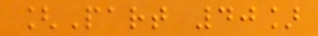[Part 40]
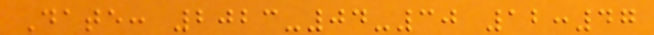Date: 2023-04-30 12:47
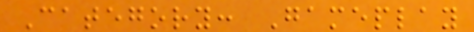Category: Gameplay
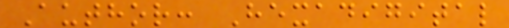Author: Hexadigital
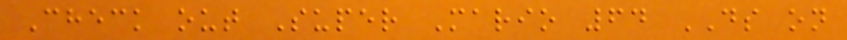Check out Super Mario 64 DS on
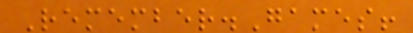Remember.Games!
